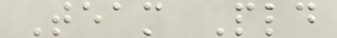Team Pld
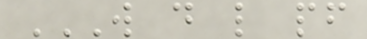W D L PF
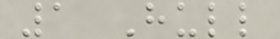1 Hull
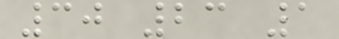30 23 1
